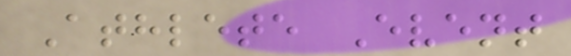Athlete Event
